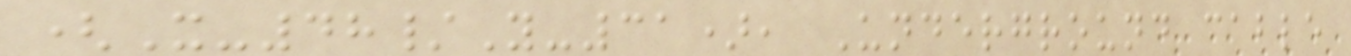(X-48/Y-31), Underground cable
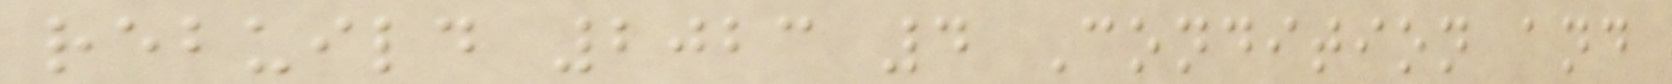rebuild 2023 4 Condition and
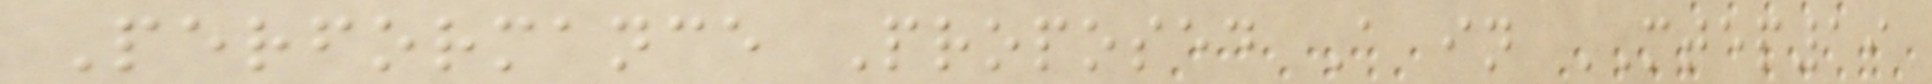Performance Proposed A in MTEP19
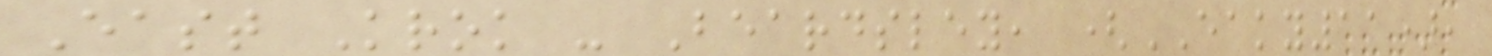East Krok - Beardsley, (EAKY11),
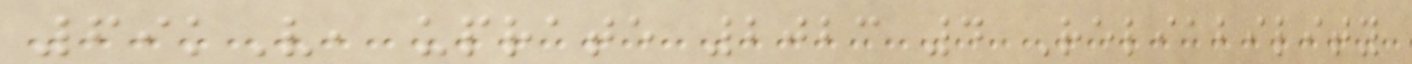69kV, uprate 2023 4 Reliability
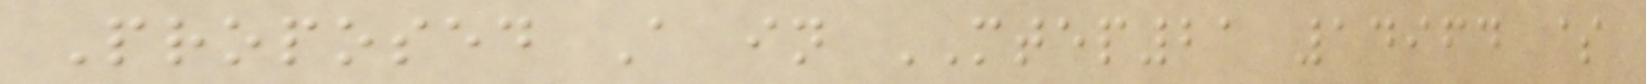Proposed A in MTEP21 14964 $
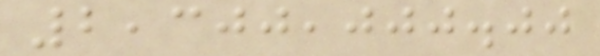2,300,000.00
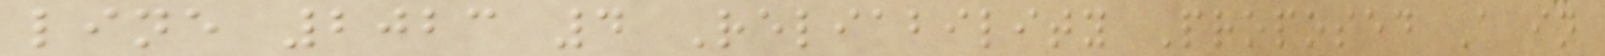line 2023 4 Reliability Proposed A in
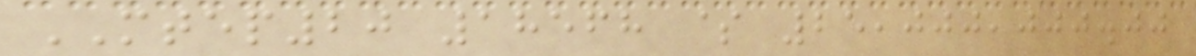MTEP20 18568 $ 25,000,000.00
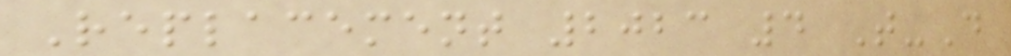Replacement 2023 4 T-D
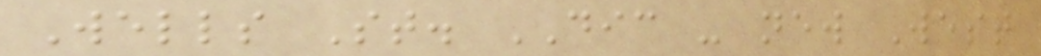Wells St. DIC - new West
